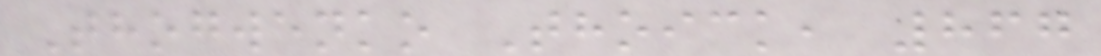Thogwenko Thoick, 867
